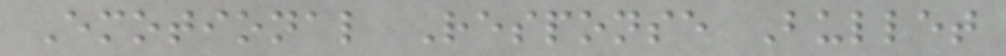Emotional Response Bullet
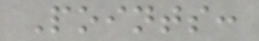Points:
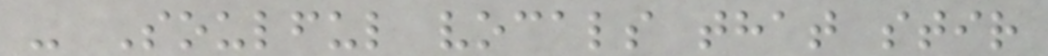- Soulful vocals that stir
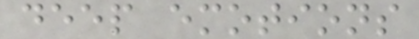deep emotions
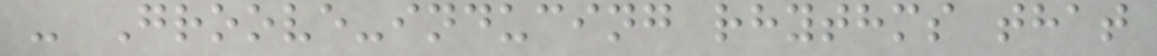- Groove-inducing rhythms that
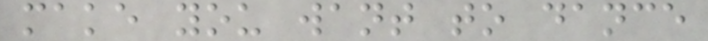make you want to dance
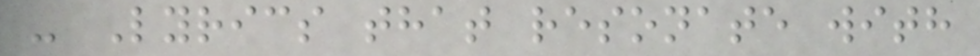- Lyrics that resonate with
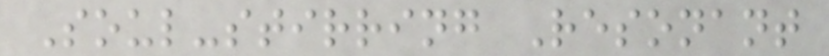Soul-stirring Resonant
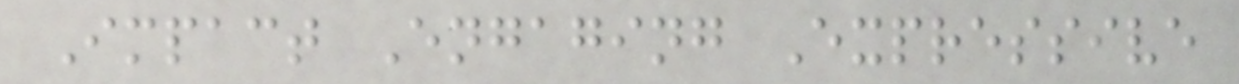Impact Engaging Expressive
